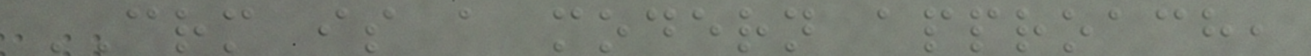CRM is a modern approach,
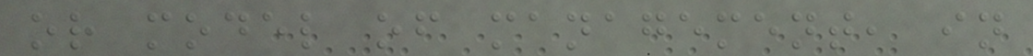or model of management, in
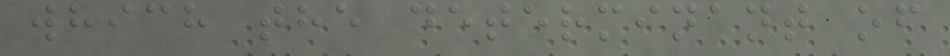which the determinant of
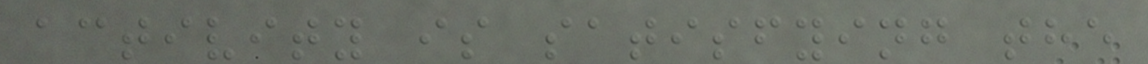activity is satisfying the
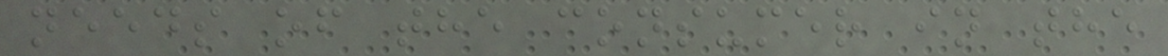needs of the consumer in the
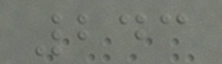243
